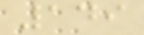149
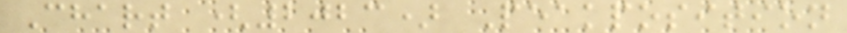Chart (2023) Peakposition
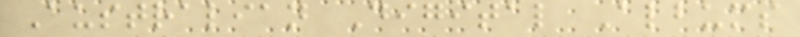Australian Digital Albums
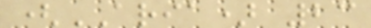(ARIA) 23
